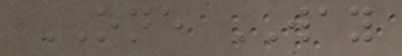ONE WAY
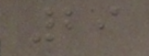29
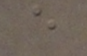e
